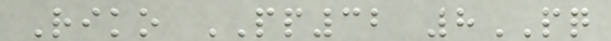Riko PP32 8PQ
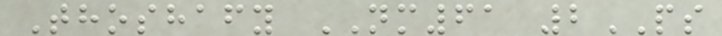Thoshafy NM61 2PS
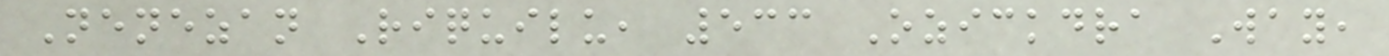Nenezan Riquilu, 533 Ozickdra Way,
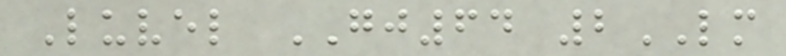Luvel GJ64 2LM
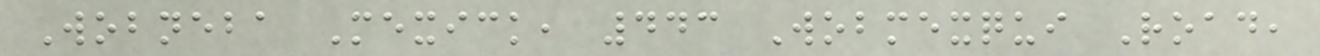Wobneba Mexick, 443 Wobmexqui Road,
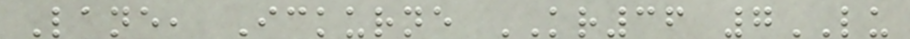Lane, Ickurne KR36 7LU
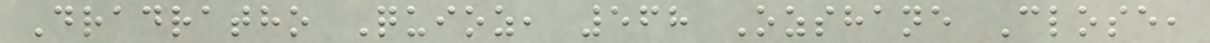Dradratho Quioz, 568 Ozshane Close,
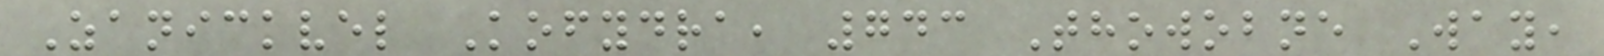Zanickvel Kofydra, 743 Thowobne Way,
